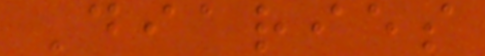Diaries
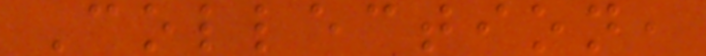Collection,
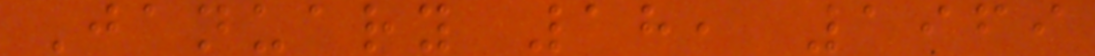January 18, 1969
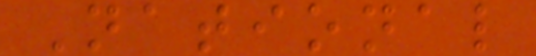National
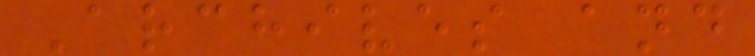Archives and
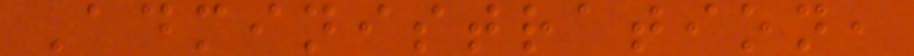Administration,
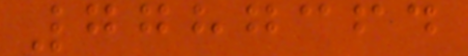7787364
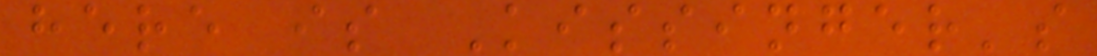here is Kissinger's
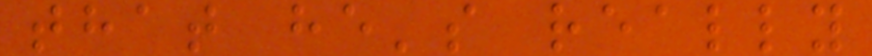that he's really
